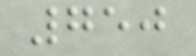750
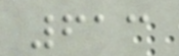613
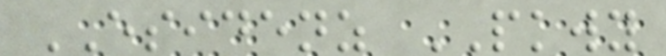ESIDENZ PKWY
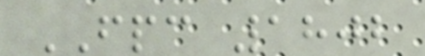FPC 1802
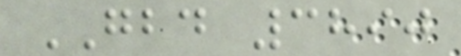GBD 3890
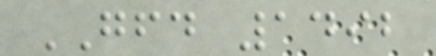GFD 1492
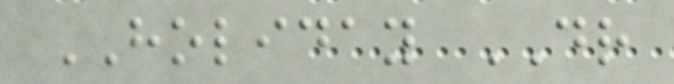HOLIDAY DR
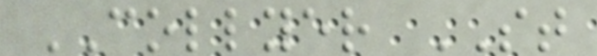COLLYER ST
